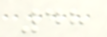48
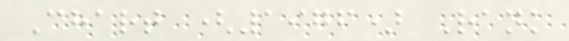Chart (1976) Rank
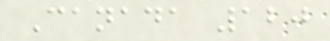Canada 120
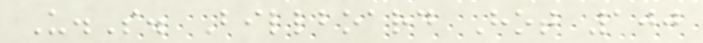U.S. Billboard Hot 100
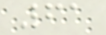61
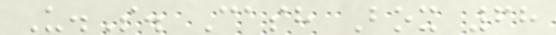U.S. Cash Box 68
